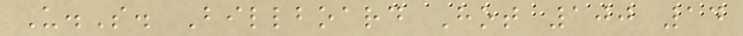U.S. Billboard Hot 100 14
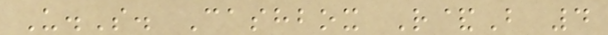U.S. Cashbox R&B 4
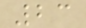23
